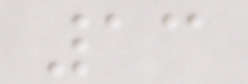13
